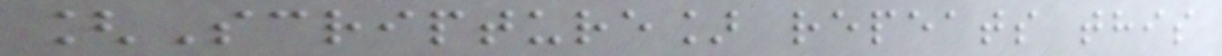[Scripture] repeats this
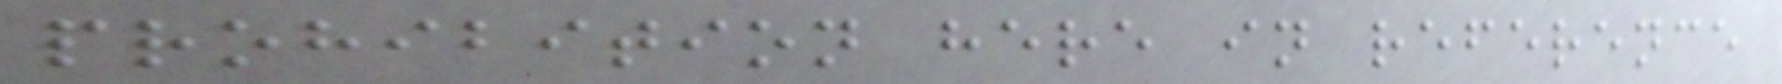prohibition here in reference
